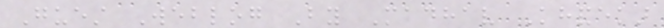Guest Weblog By Madhav Khandekar
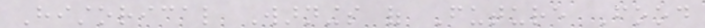Historical Warnings of Future Food
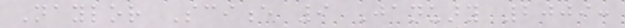Naylor Science 9 January 2009:
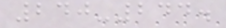240-244.
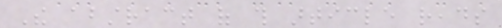The abstract of this article reads
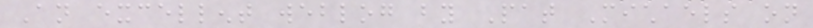An excellent weblog by Pat Michaels on
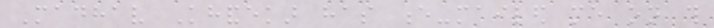Madhav Khandekar has e-mailed me on this
